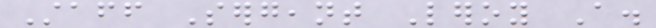Staff Sergeant Leroy A.
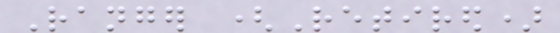Ranger (Retired)
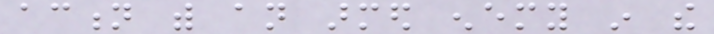action with an armed enemy in the
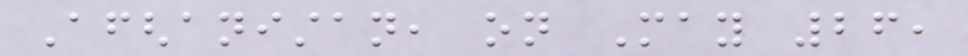Afghanistan, on May 26,
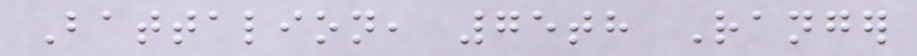Battalion, 75th Ranger
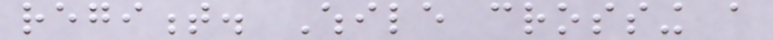regiment. While crossing a
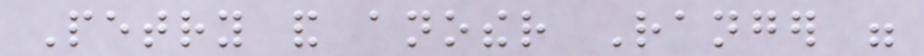Petry and another Ranger were
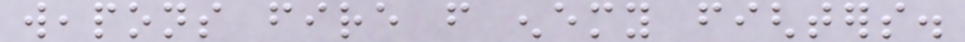weapons fire from enemy fighters.
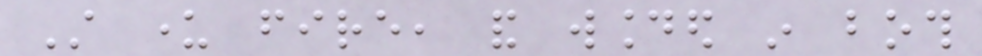Still under fire, and wounded in both
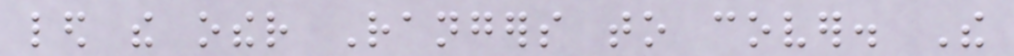led the other Rangers to cover. The
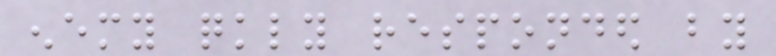enemy quickly responded by
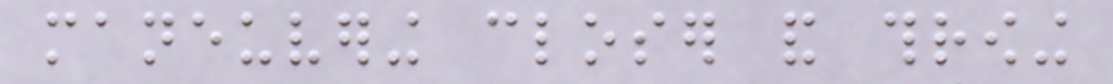maneuvering closer and throwing
